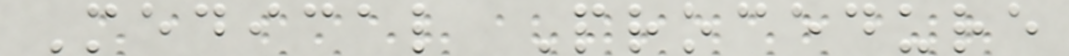Medical Procedure
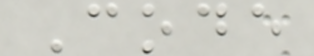Code
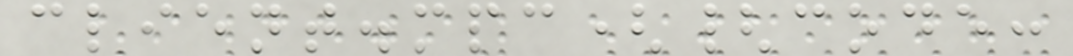client.mpc({code:
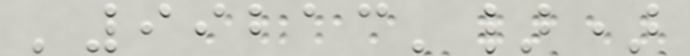'99213'})
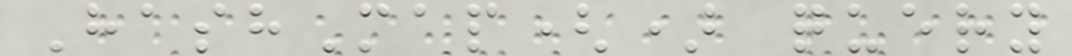HashMap() query
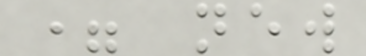= new
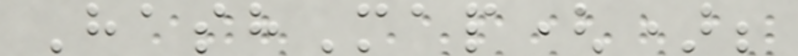HashMap();
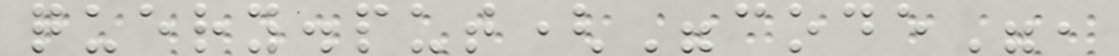query.put("code",
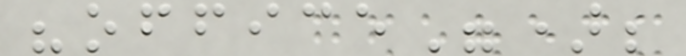"office");
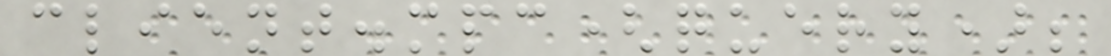client.mpc(query);
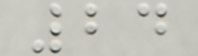24
